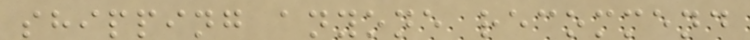shipping anyone recommend
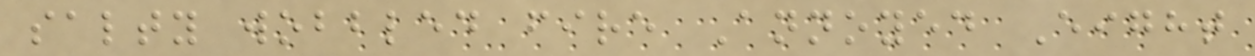salty wobbled fire Annoyed Eight
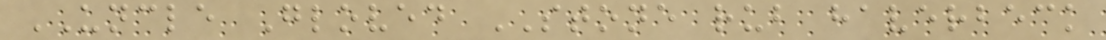UNCLE Gloved STONE rub haverbeck
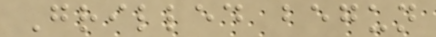Grilled begun
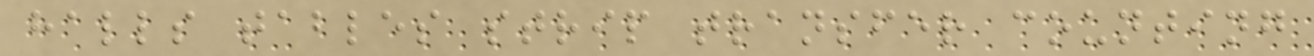halls tables strip transfer counting
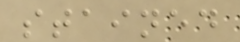stained
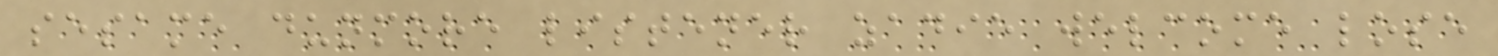sesame dunmore listener zadie welcome lose
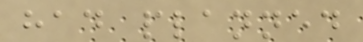had planned
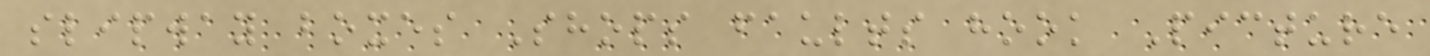slipway boxes Shops faults hook Picture
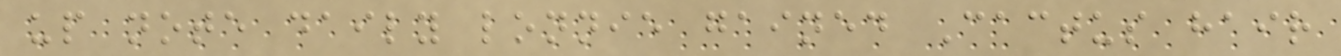up note daily lonnie gained Cactus hair
